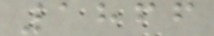1866
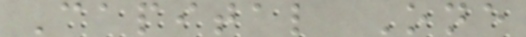Capital One
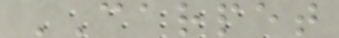CARPET
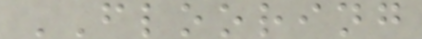FLOORING
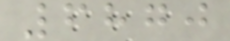6870
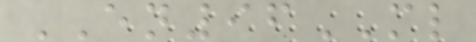EN96ML
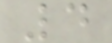4
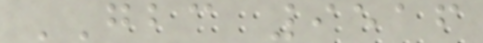GBC 9516
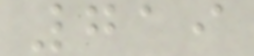719
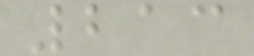213
